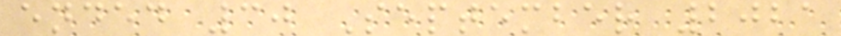ended 30 September 2021
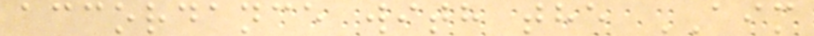accordance with the AIM
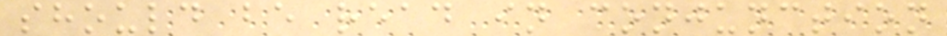should be read in conjunction
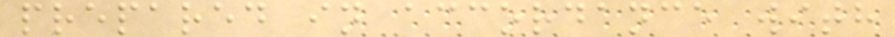prepared in accordance with
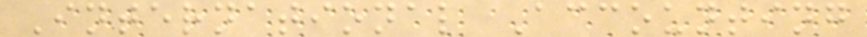International Accounting
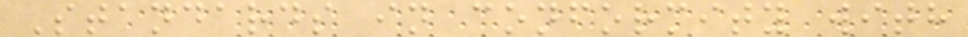Standards in conformity with
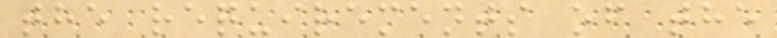the requirements of the
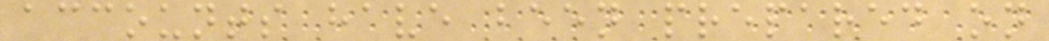accounts have been prepared on
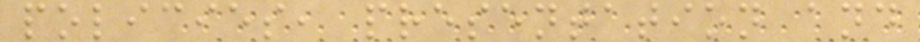policies, presentation and
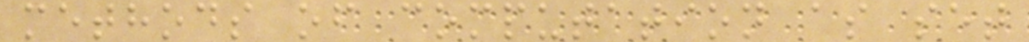methods of computation as set
